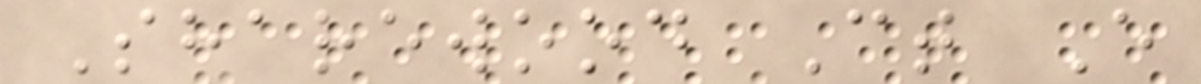Sharewood Ct E
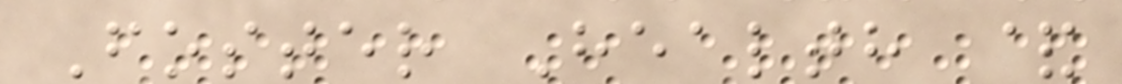Foster Health &
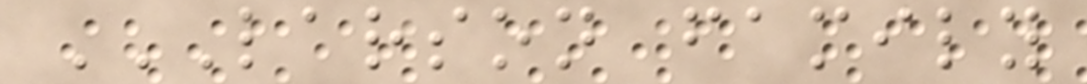LARSON FAMILY
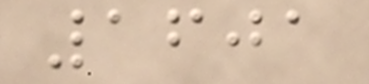1601
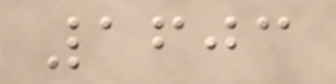1603
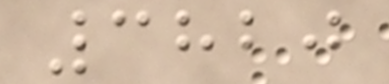3820
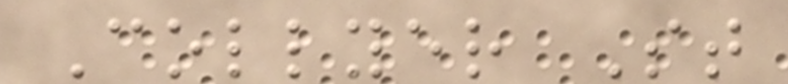Collyer St
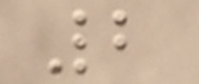2
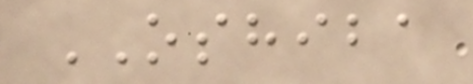OSHIBA
